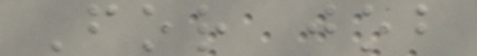For job
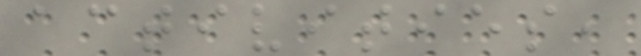activities,
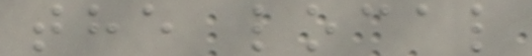the local
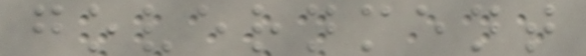government
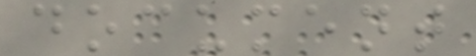document
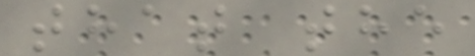that the
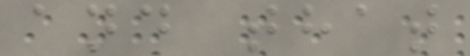and that
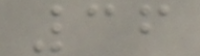36
